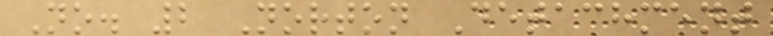No. 2 Norton Detachment
